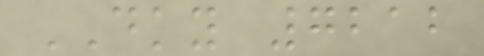DKY 7212
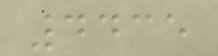4435
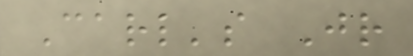Carl's Jr
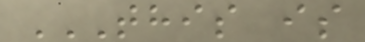THIS IS
